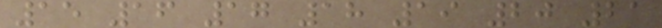15 16 17 18 19 20 21
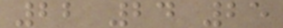22 24 25
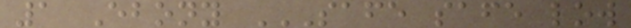1 Ebony SAFE SAFE LOW
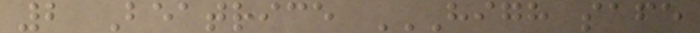2 Beatrice HIGH SAFE
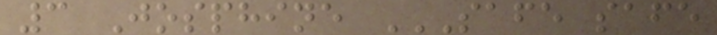3 Josphine SAFE SAFE
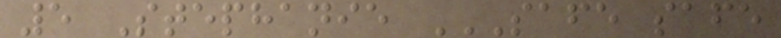5 Stephanie SAFE SAFE
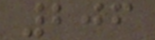206
